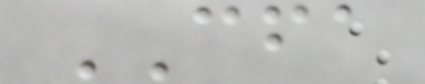CFA
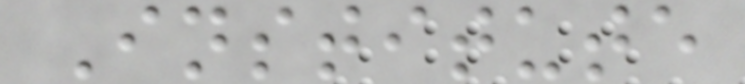Institute
